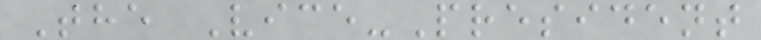The Vice-President
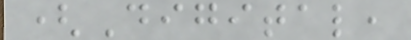(Digital,
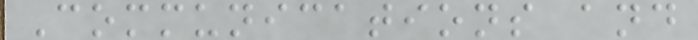Communications and
